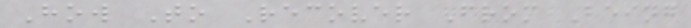How To Recover From Being
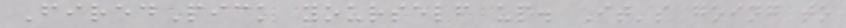FiredPick yourself up. It's going to
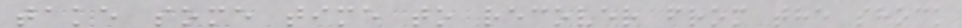take some time to recover from the shock
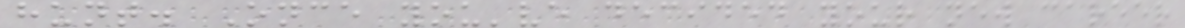hunt. Once you've decided your new career
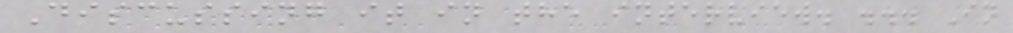Discussing it in the interview. ... In
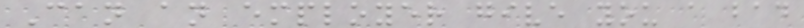Can an employer give you a bad
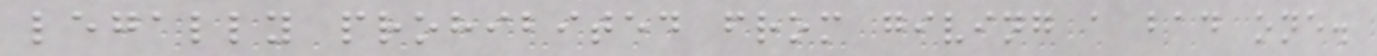legally prohibited from giving a bad one.
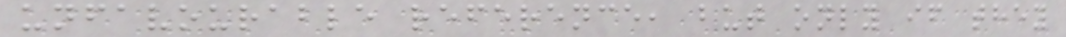unfavourable reference, but only if they
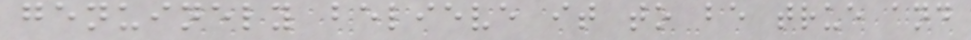genuinely believe it to be true and
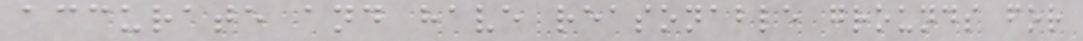accurate and have reasonable grounds for
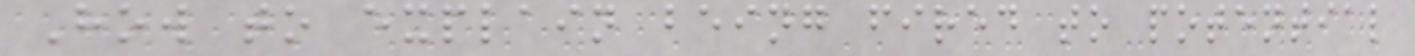How to explain being fired to potential
